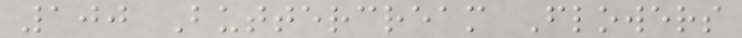100 Buttercream Flowers
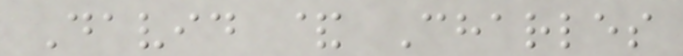David & Charles
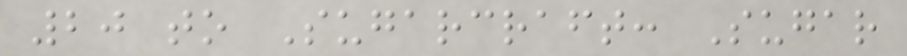20 to Sugarcraft: Sugar
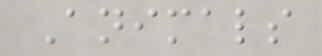Animals
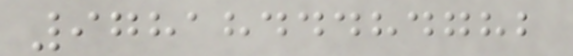9781844484782
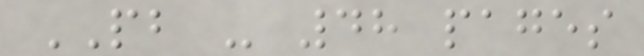PB - 48 pages
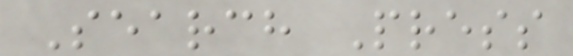Search Press
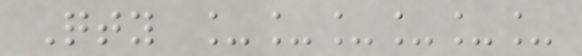Qty ______
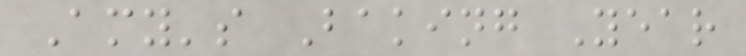Amy's Baking Year
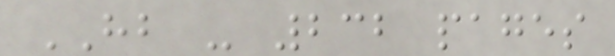HB - 232 pages
